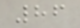86
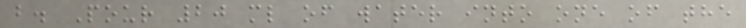b. Pour 20 ml of water into one of the
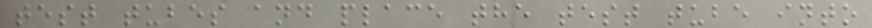test tubes and place the test tube into
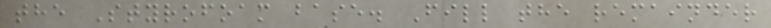the Styrofoam base. Fill the remainder
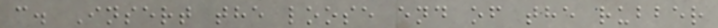c. Insert the loose end of the rubber
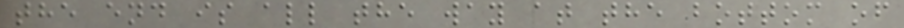the end is all the way at the bottom of
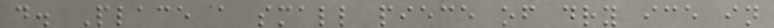d. Place a small piece of dry ice in
